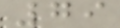79
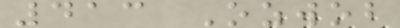413 Ozwob
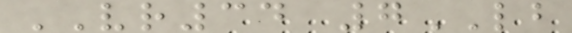VR34 7LB
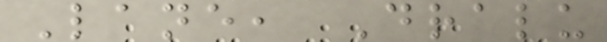Lane, Dralu
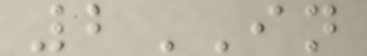2IN
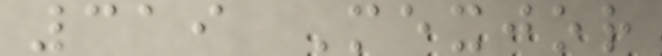319 Mexjor
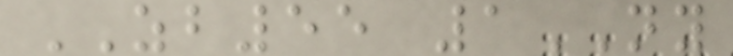ZB55 1NY
